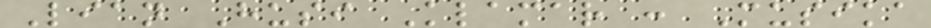Lian Husi Klamar : Musika
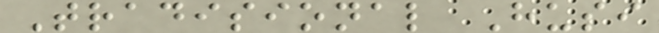Tradisional Husi
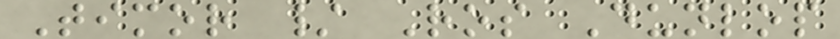Timor / Ros Dunlop
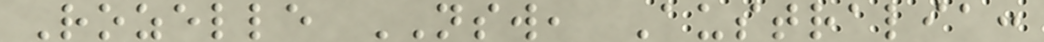Rozelle NSW, Australia:
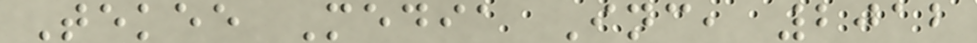Tekee Media Inc, 2012
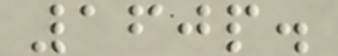160p.
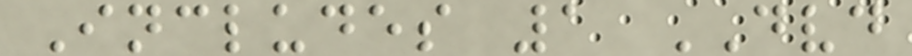Includes 1 DVD
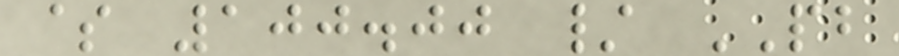$ 100.00 / PB
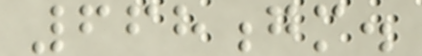668gm.
